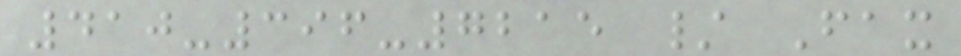410-396-7215 / Fax
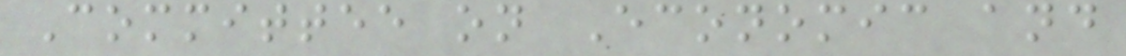Committee on Economic and
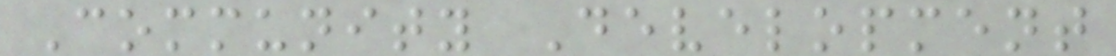Community Development
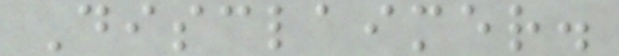Disclaimer.
